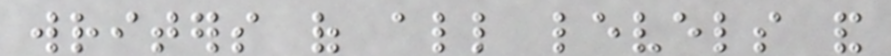writers of all levels and
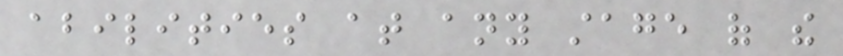abilities at any stage of the
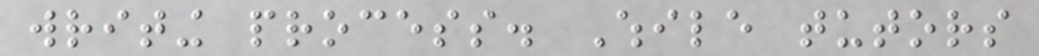writing process. While tutors
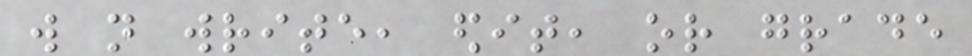will not write, edit, or grade
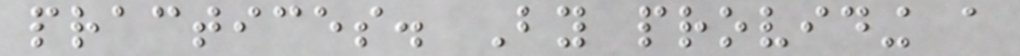practices. By providing a
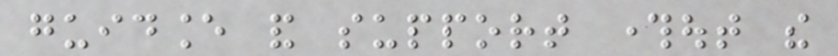guidance and support throughout the
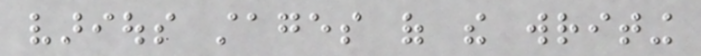various stages of the writing
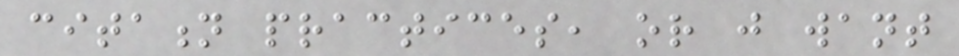citation practices, or just want
